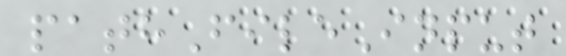pathFileInput
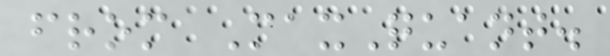from MaxQuant.
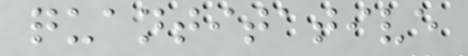quantitative
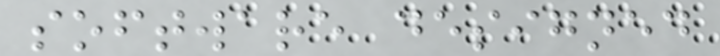software designed
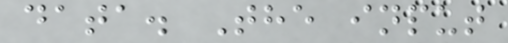data. The input
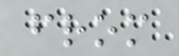from
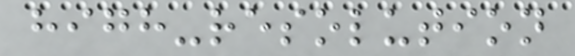high-resolution
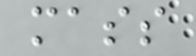mass
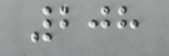208
